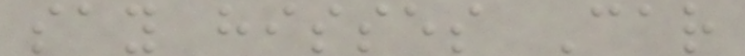say hisses Car
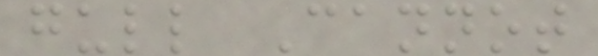gull Cannot
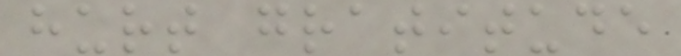hurt gratitude
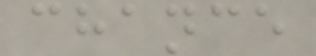chance
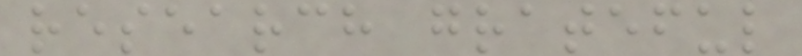research grateful
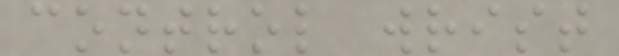control wrist
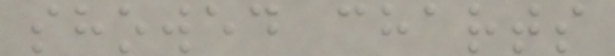showed charts
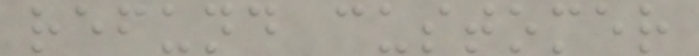refund customer
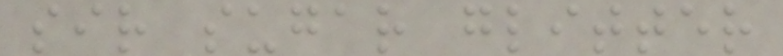sir sugar glitter
